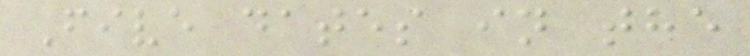Five dates in the
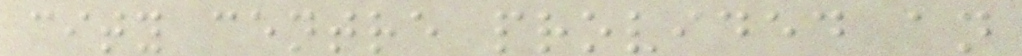city centre provided an
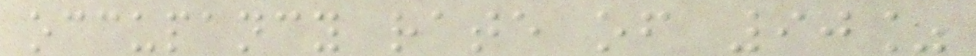occupancy rate of 90%
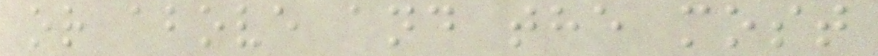or above and the most
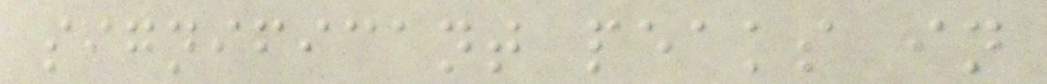significant peaks in
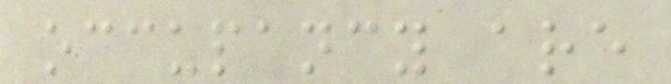occupancy are
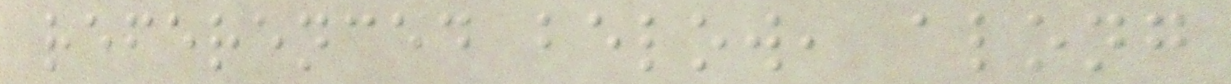referenced below, along
